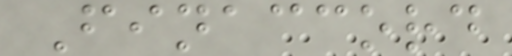Finaccord
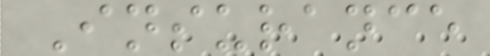Insurance
